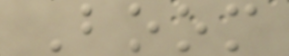Boom
